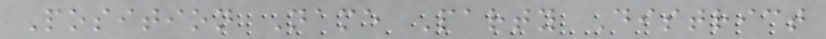Position Name Party District
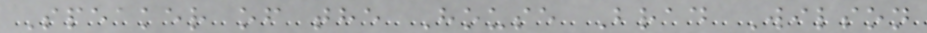Speaker of the House Brad Wilson
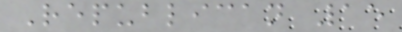Republican 15
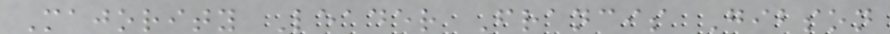Majority Leader Francis Gibson
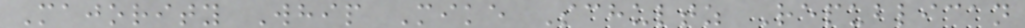Majority Whip Mike Schultz Republican
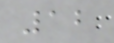12
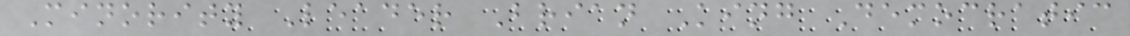Minority Leader Brian King Democratic
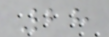28
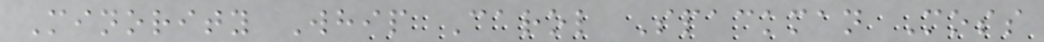Minority Whip Carol Spackman Moss
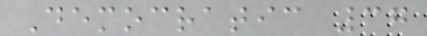Democratic 37
